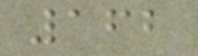162
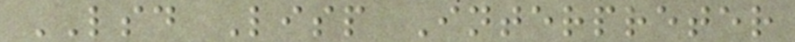LSD Lisp Interpreter
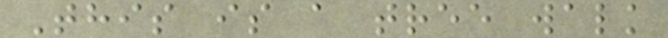This is a tree walk
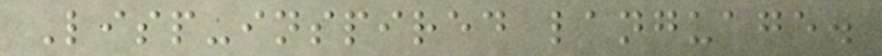Lisp-inspired language.
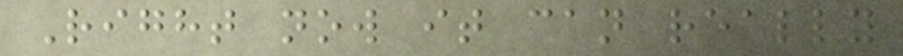Right now it can really
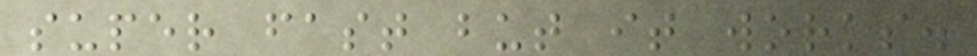super fast but it works.
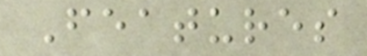Features
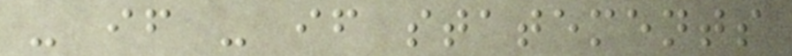- if - if statements
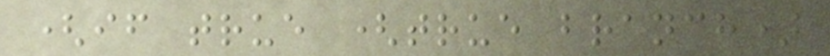(if true (true branch)
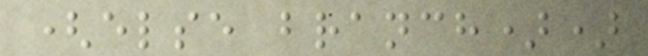(else branch))
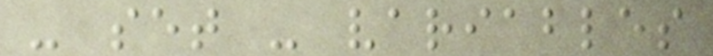- set - variables
